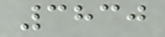3830
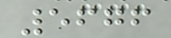5676
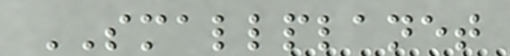SMALLPLANET
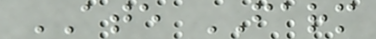ATE FARM
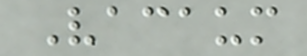Vacaum
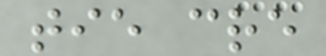tie cre
